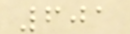601
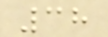38
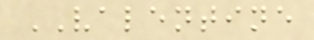VALENTINE
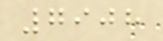7908
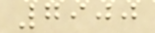7900
